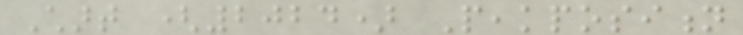Chart (2024) Peakposition
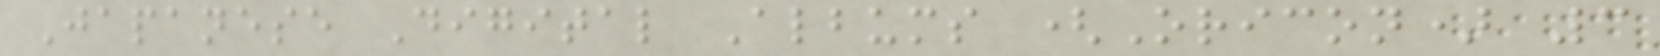Japanese Digital Albums (Oricon) 3
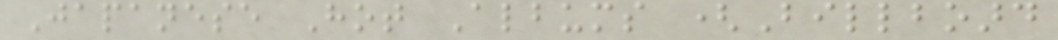Japanese Hot Albums (Billboard
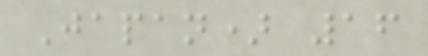Japan) 16
